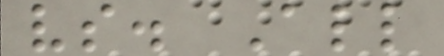vs. All
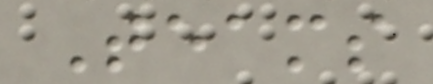Teams
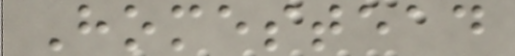Homestead
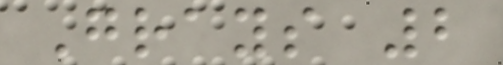Grays 2
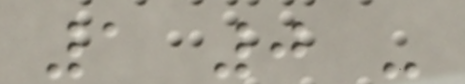1 0 -
